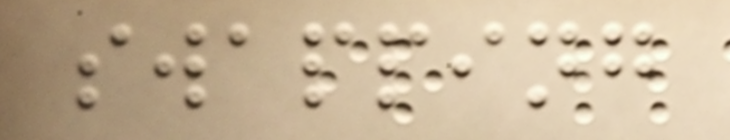swapping
